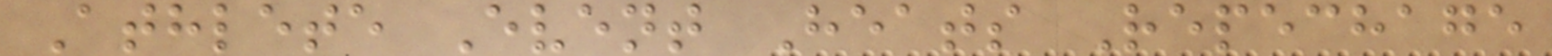Athlete Event Heats Repechage
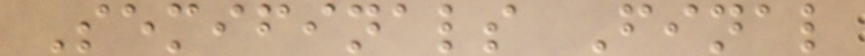Semifinals Final
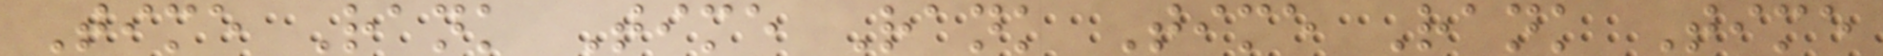Time Rank Time Rank Time Rank Time
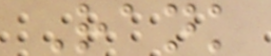Rank
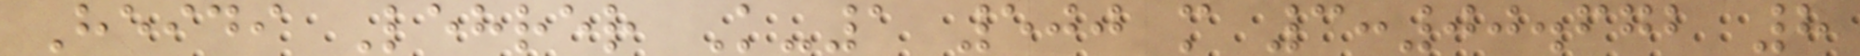Heidi Lehrer K-1 500 m 3:00.672 8
